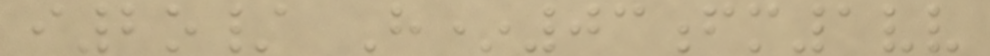i2o/ H*03fm1vv
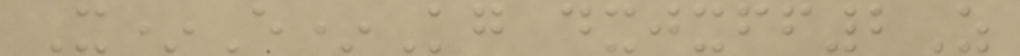X*E*Kg dxjxff2Z
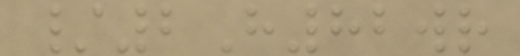/2H82wr
